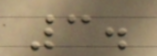3.
